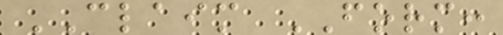CLAIM FORM:
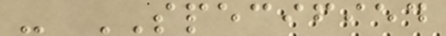- SPECIFIED
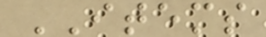ITEMS
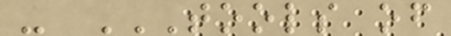- TOOLS OF
